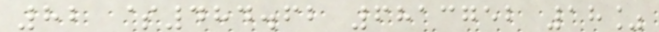82 $484.62 6813752 18%
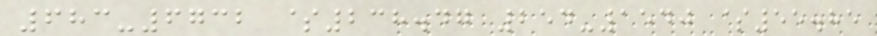683-6732 $238.47 254-1540 $55.85
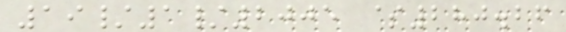19/1/2005 $280.26
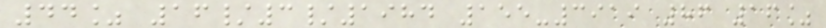44% 16/3/1984 155-3919 86 16%
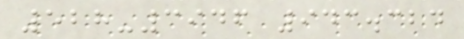528-3946 943.324
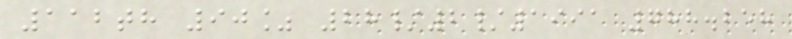112th 90% 28/2/1991 788.258
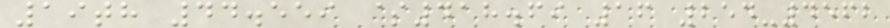19th 44.559 $418.69 16 254-4562
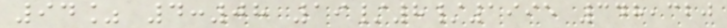94% 4:08 19/8/1995 348,320
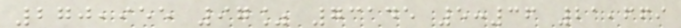270,955 97% 73145 5:36 21,669
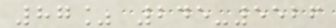87% 245-5526
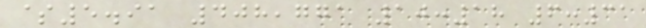$5.91 408,771 10:18 6:31
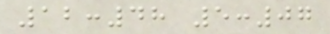12:48 5:07
